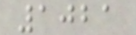1021
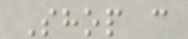Shop c
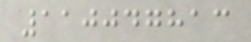110047813
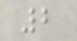2
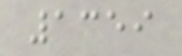1359
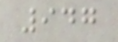947
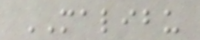MALIBU
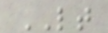LT
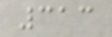313
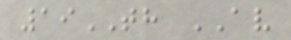19TH AV
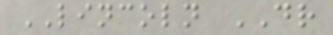LINCOLN DR
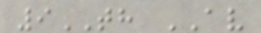9TH AV
